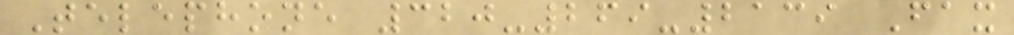Telephone 320-269-2139 Fax
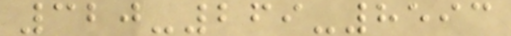320-269-8593
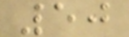50
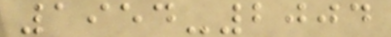1954-2004
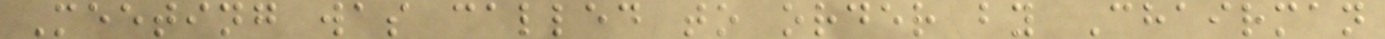Meeting was called to order by Chairman
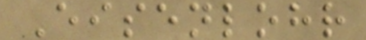Eisenlohr
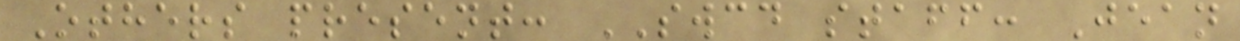Others present: SWCD staff: Jean
